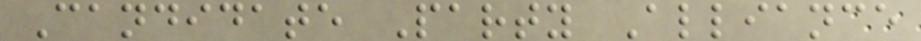Candidate Party Alliance
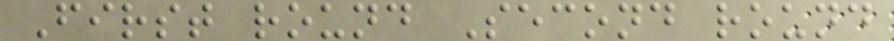First round Second round
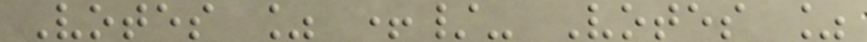Votes % +/- Votes %
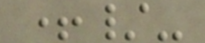+/-
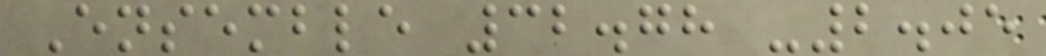Ensemble 32.78 -2.05
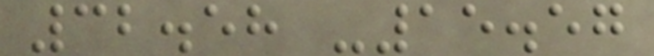32.58 -15.57
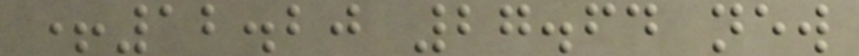+12.20 27.64 new
